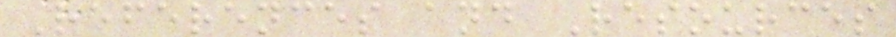References and Resources
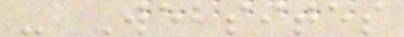- Websites
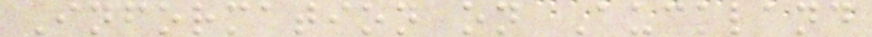Information on Auckland
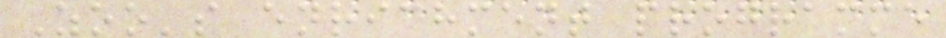Zoo's enrichment programme
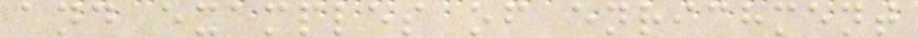and examples of enrichment
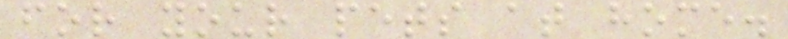for your pets at home.
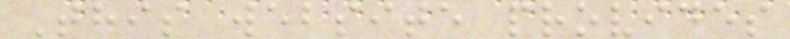This website provides
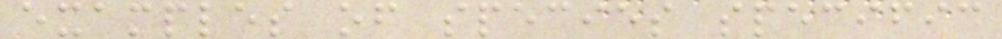examples of species specific
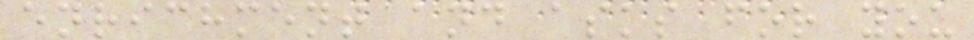enrichment and asks for you
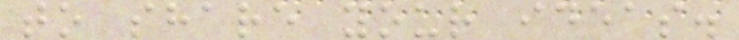to share your ideas.
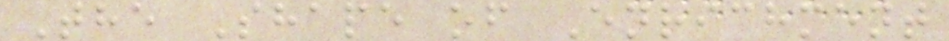The Shape of Enrichment
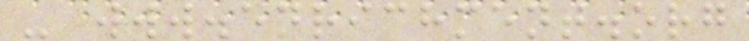- www.enrichment.org
